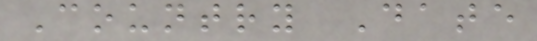Country Date
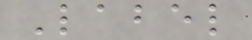Label
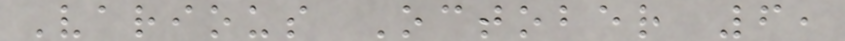Various October 6,
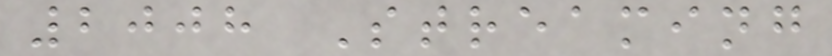2008 Streaming
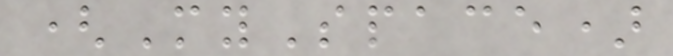(MySpace)
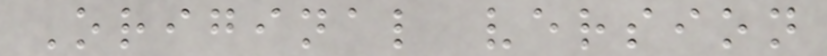Original version
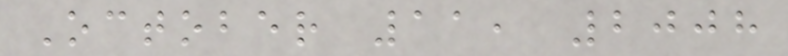October 11, 2008
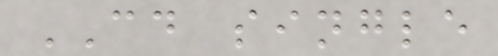CD single
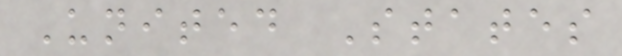United States
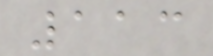113
